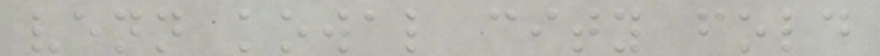venn kowal city fold
